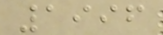1996
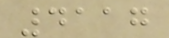4117
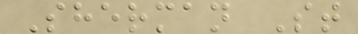Sherman St
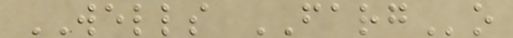WELLS FARGo
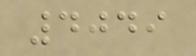4049
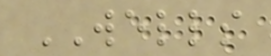WELLS
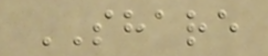SHARE
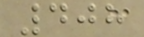408
